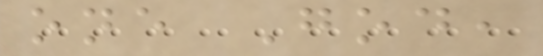one God,
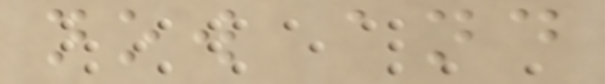now and
